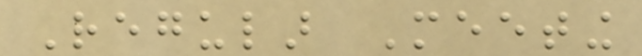Regular Meeting
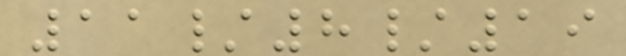11/8/19
